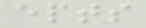epts
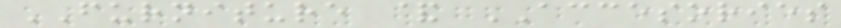FURNITURE & ACCESORIES
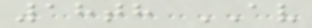18th AV
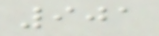901
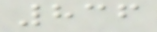836
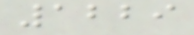1229
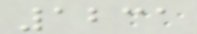1231
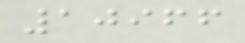10966
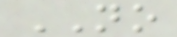NO
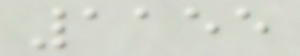1155
